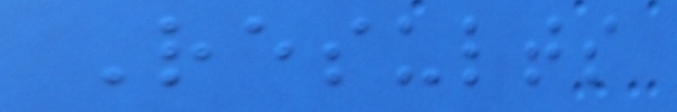Results
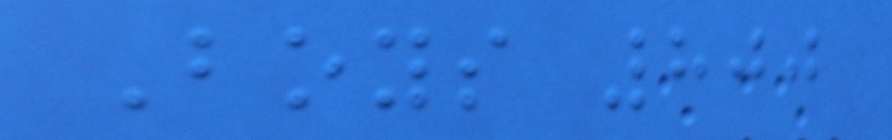Boys 800
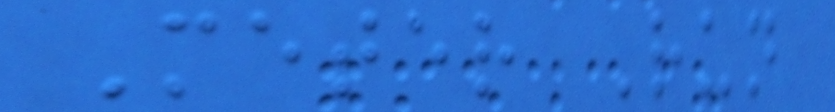Meter Run
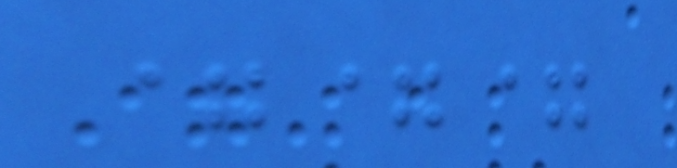===
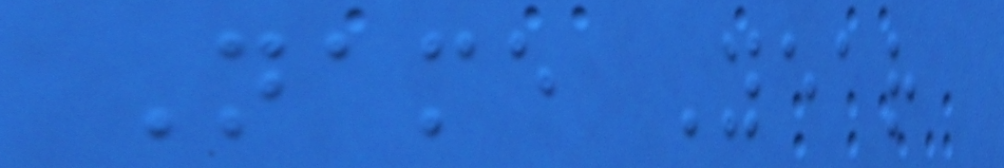Name Year
